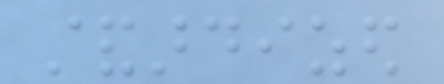standardized
